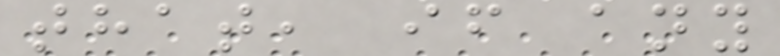that, if any
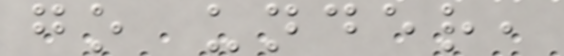go under,
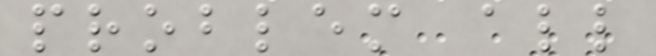problem all
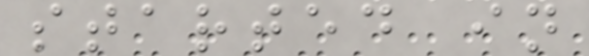started in
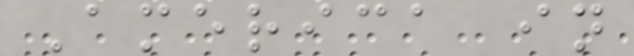America in
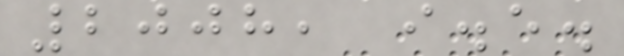2008, i.e.
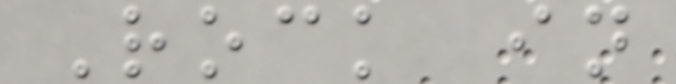Rock in
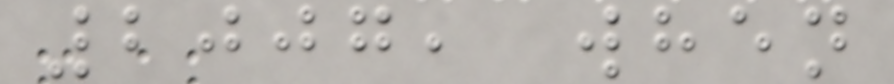2007, when
